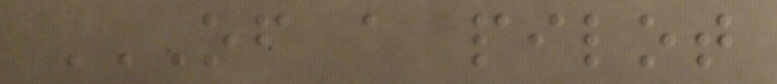OF A PILOT
